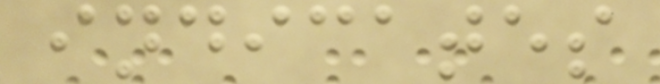indicates
